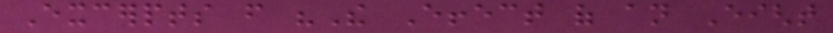Excerpts from "The Effect of an Eight
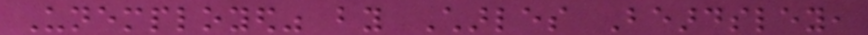Unemployed" by Charles Beardsley,
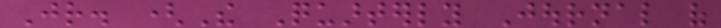Jr. (The Quarterly Journal of
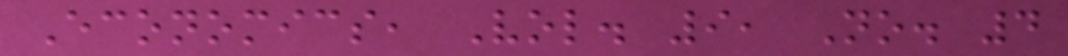Economics, Vol. 9, No. 4
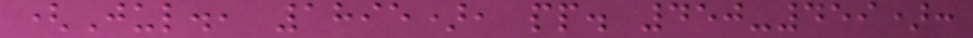(Jul., 1895), pp. 450-459):
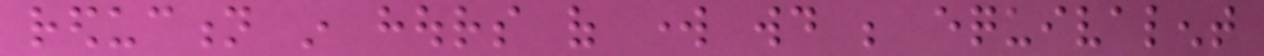reduction in hours of work would be equivalent
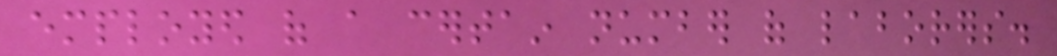employed of a certain number of laborers.
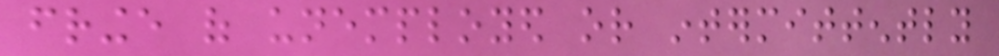fringe of unemployed or intermittently
